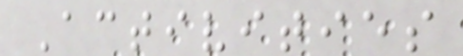Activities
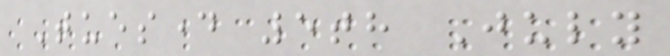Tuesday 5th July
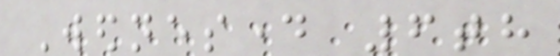Wednesday 6th
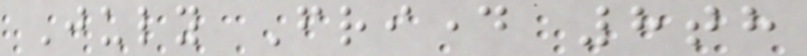July Friday 8th
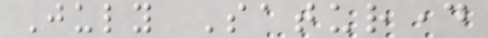July Saturday
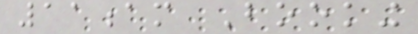11am Booking
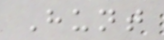Hunt
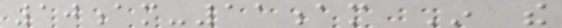10am-11am In the
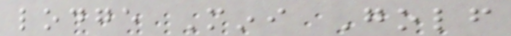lodge Mini Golf
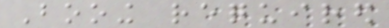Booing required
